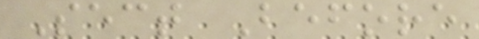Sect Before
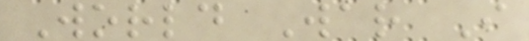World War I
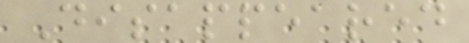Disappeared
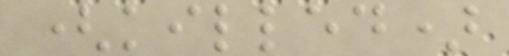(killed)
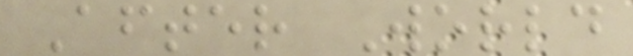After World
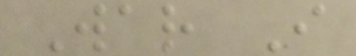War I
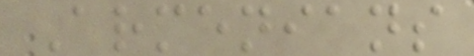Armenians
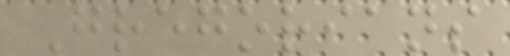Gregorians
